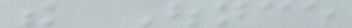the Ounce
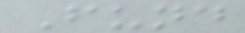Fund
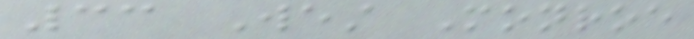33 West Monroe
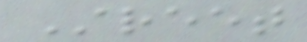Street
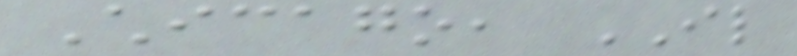Chicago, IL
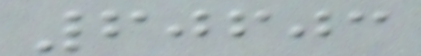60603
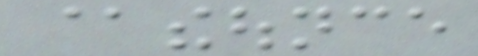@theounce
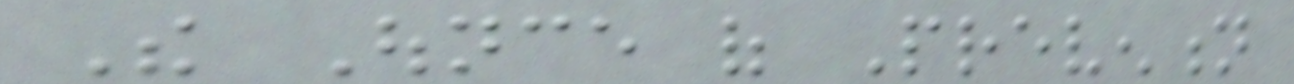The Ounce of Prevention
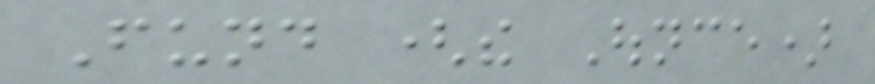Fund (the Ounce)
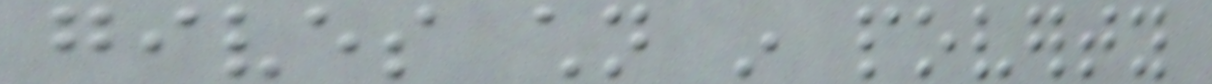gives children in poverty
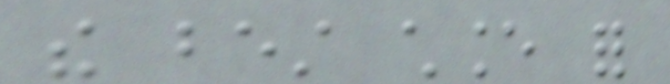the best chance for
